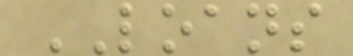LOANS
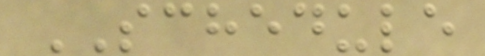SCHEDULE
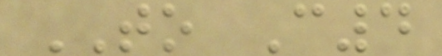TO C4
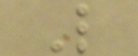L
